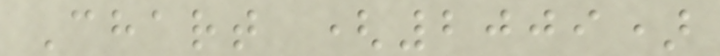Chart (2009)
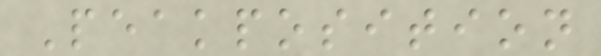Peakposition
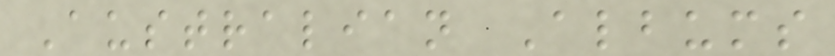Australian Albums
